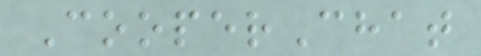CooperChat
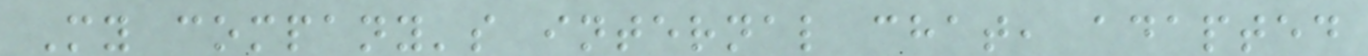My company's internal chat, adapted
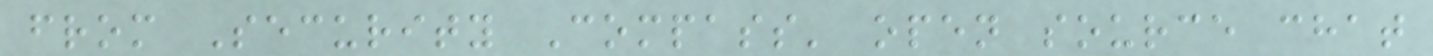from Security Compass' open source chat
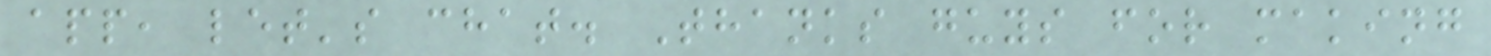app, let's chat. Thanks guys for making
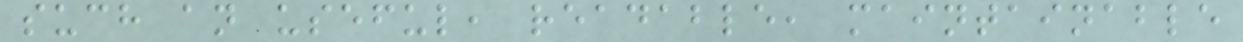such an useful, readable, maintainable
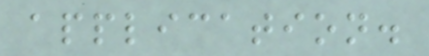application.
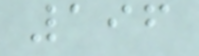196
